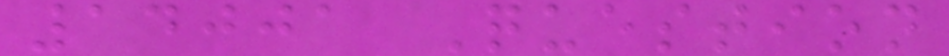14001 Question
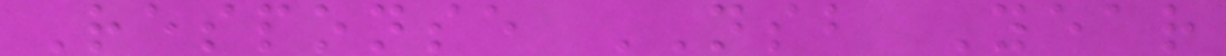Response NSB Year
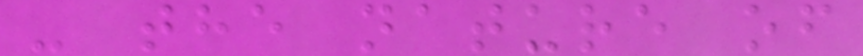- the nature of
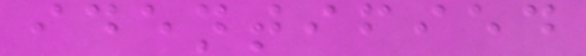identified
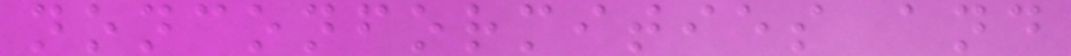nonconformities and
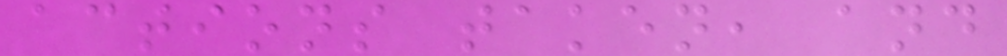actions taken, and
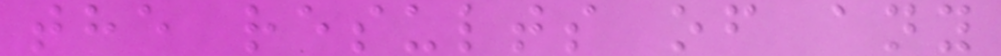the results of any
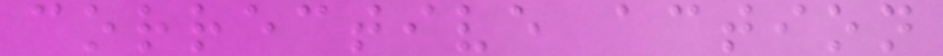corrective action
